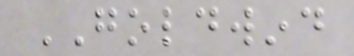GOLDWIND
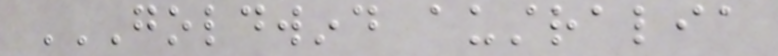GOLDWIND AUSTRALIA
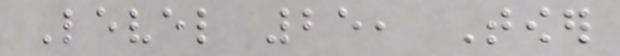Level 25, Tower
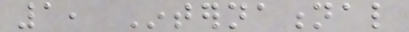1, International
